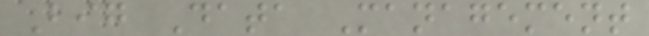Big Data Management
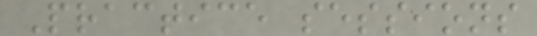Practice sessions
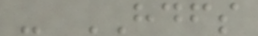- HDFS
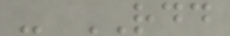- RDD
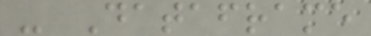- Dataframe
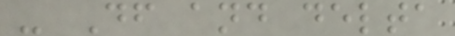- Df and delta
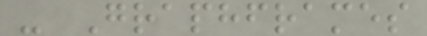- Graphframes
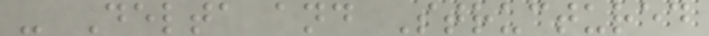- Delta and Structured
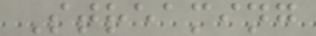Streaming
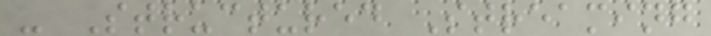- Structured Streaming
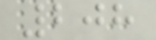208
